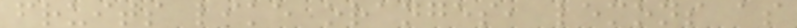fruits like oranges, lemons as
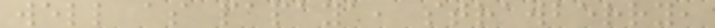well as papaya, strawberry,
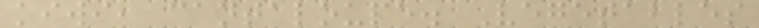kiwi, cantaloupe. Vegetables
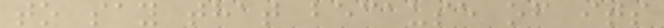to say that because of its
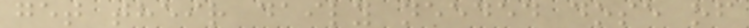get their daily needed dose of
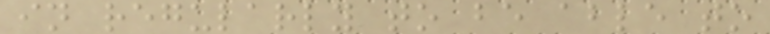in regularly to be able to
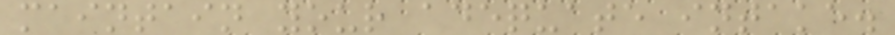maintain your adequate intake.
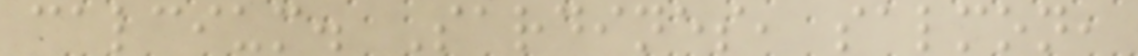calcium. Sardines, salmon,
